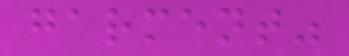garment"
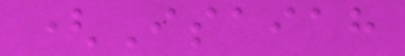(Isaiah
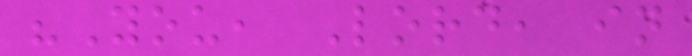"You, Lord, in
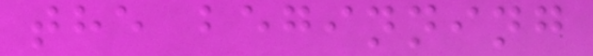the beginning
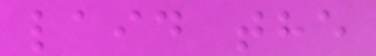laid the
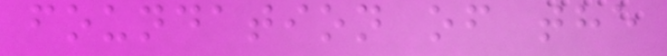foundation of the
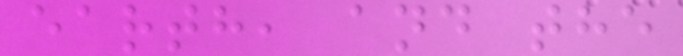earth, and the
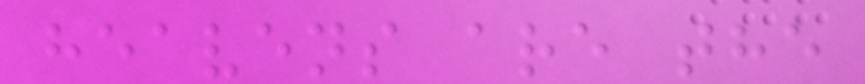heavens are the
